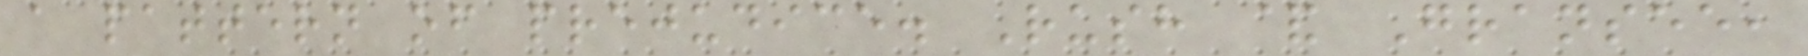a pattern of prejudice. Rush & Gransee,
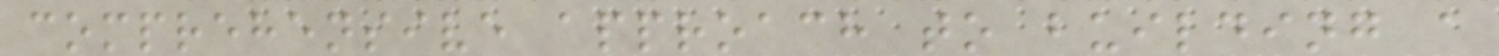comprehensive approach to building a
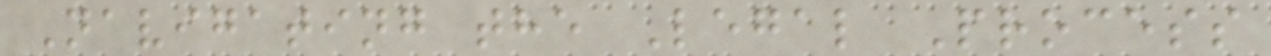Navigating the Legal Process
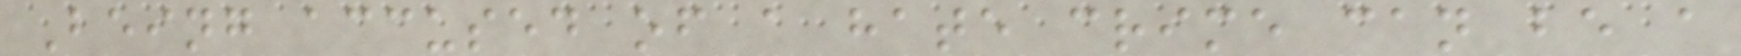Being accused of a hate crime can be a
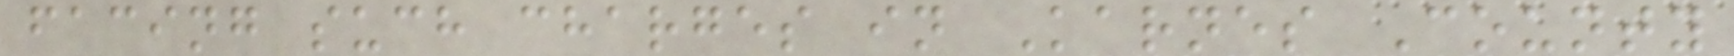facing such charges in Karnes County
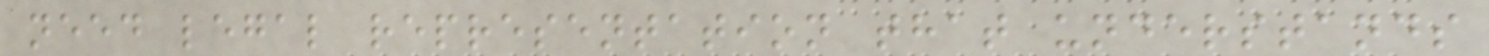need legal representation that understands
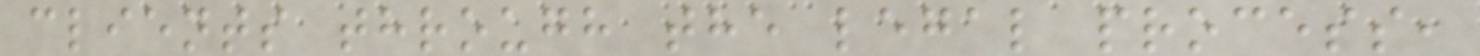clients through the legal process,
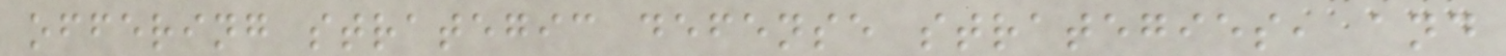offering strategic defense strategies, and
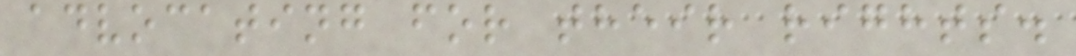advocating for their rights.
